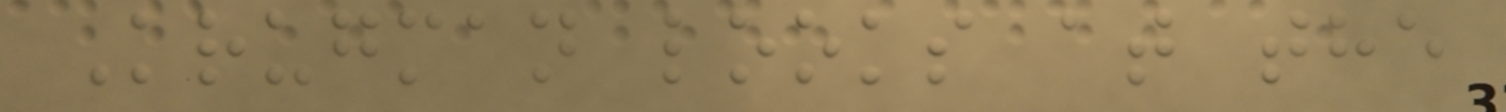Krugman looks at the
